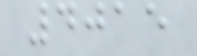4015
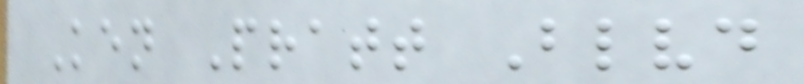Ken Pratt Blvd
